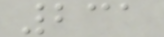231
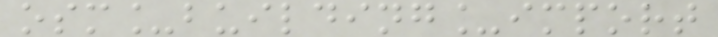osm_building_import
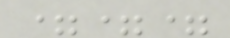===
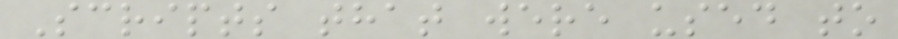Scripts that were used to
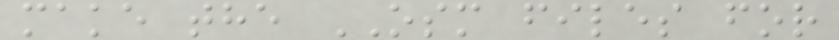make the OSM files for
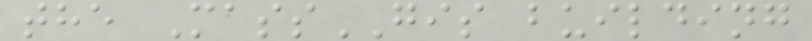the MassGIS building
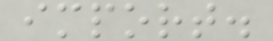import.
